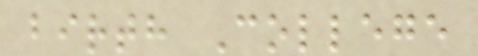birth College
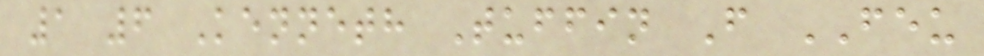1 6 Kenneth Tuffin F FEU
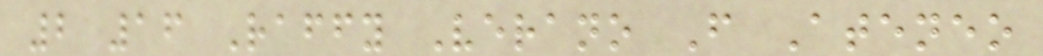2 16 Raffy Verano F Ateneo
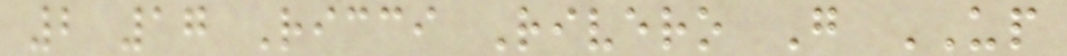2 17 Ricci Rivero G UP
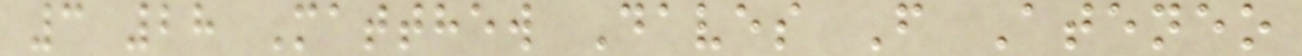3 28 Matthew Daves F Ateneo
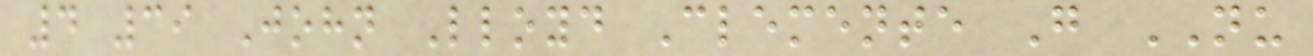4 39 John Lloyd Clemente G NU
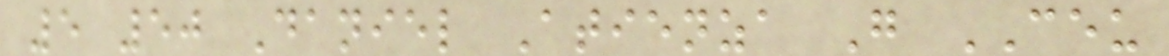5 50 Daniel Atienza G CEU
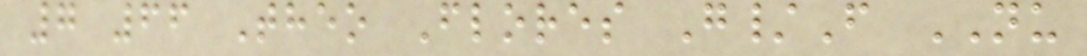7 66 Theo Flores G/F NU
